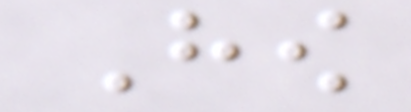How
